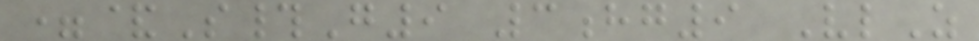=&S#G9 3hg9 VlZ
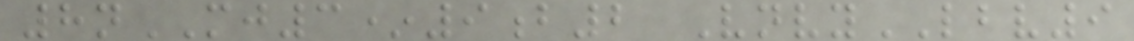8nMJ3*9b2 VnvyLBV9
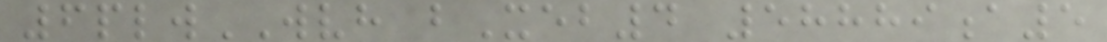6plwWVH bXeb4 58889a5
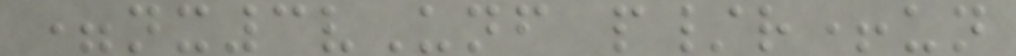=nx3vUnf p/r+un
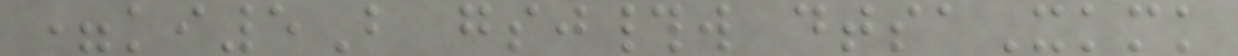=ki5B gsj#w dtsaXkmk
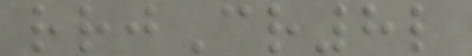rrjCr8l
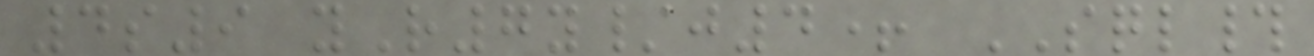4s9 yR7y/j4+ SQL#
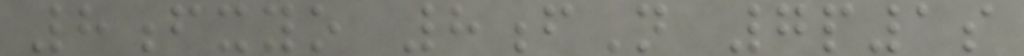8fxyo 8fN 7p1s
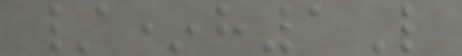/*h1L
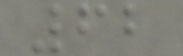62
